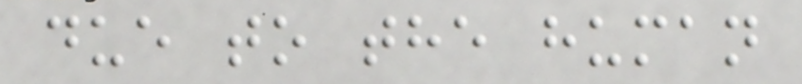due to the human
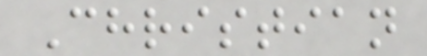Christian
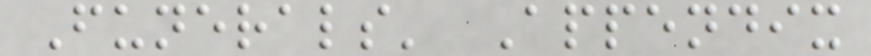Funerals' Appendix
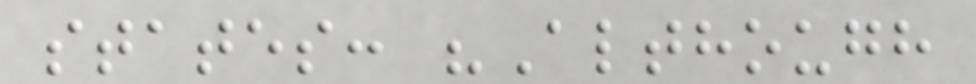states: "Although
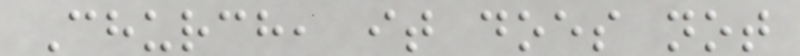Church, it does not
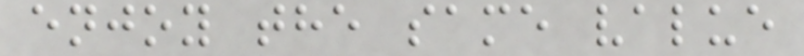enjoy the same value
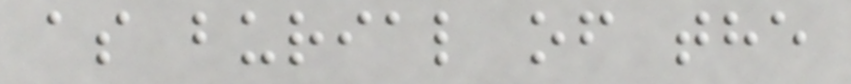as burial of the
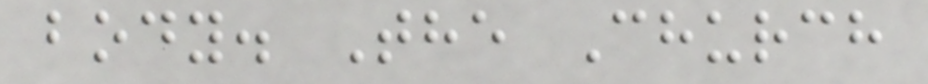body. The Church
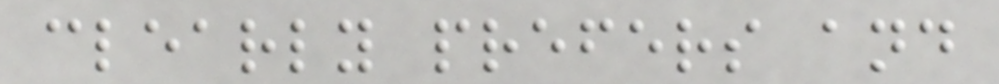clearly prefers and
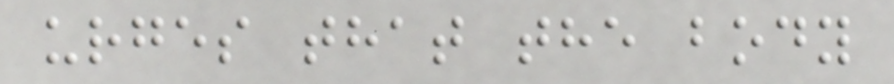urges that the body
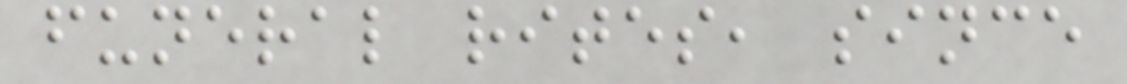funeral rites, since
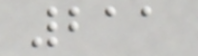211
